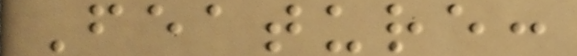Feature:
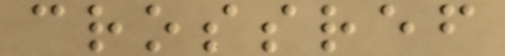crossref
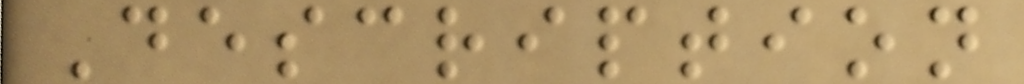Description
